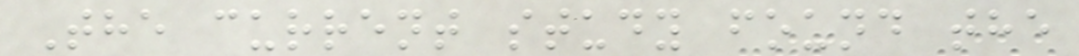The current study found the
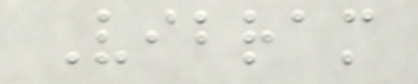Vibram
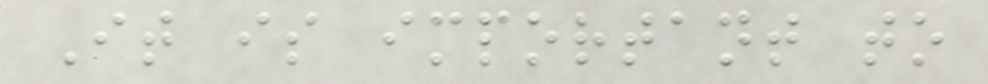It is important to
